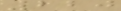220
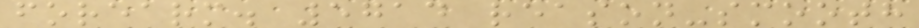forearm. 5714 reason-smooth
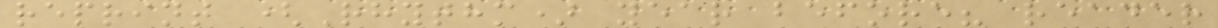reprint (Rhythm) year before? reader
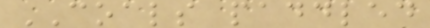COALS paddled
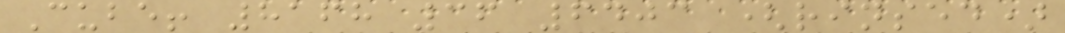Cube! 8168 36 6403 (rinsed)
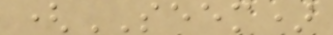(SEEM)
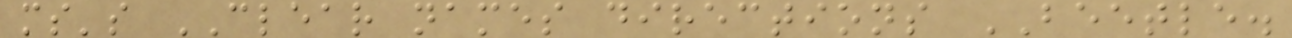ms's CLEAR names directions BEETLE.
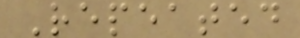Repeated
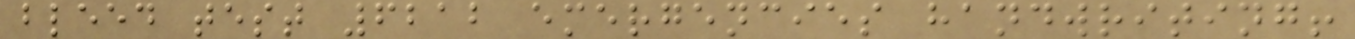bleed test 6212 emergencies handwriting!
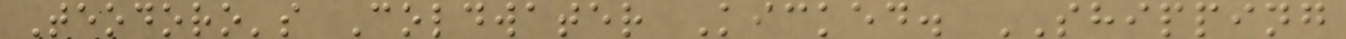Teodoro's Coldwater Kicked. SHIPPING
